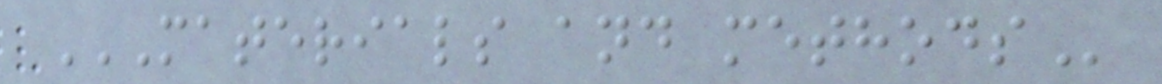MATERIALS AND METHODS
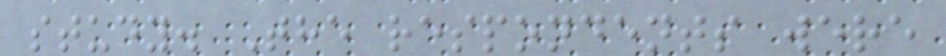study. The respondents were
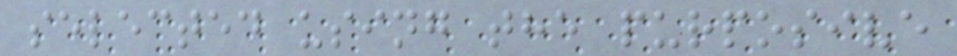selected using the purposive
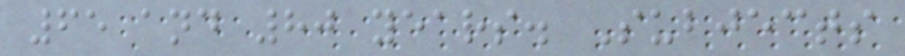65 and 80 years. Subjects
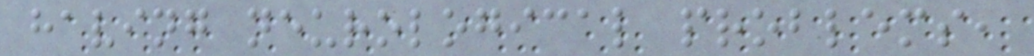having neurological problems,
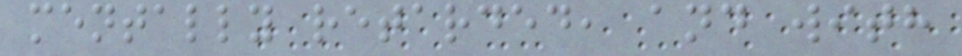mentally retarded, and with
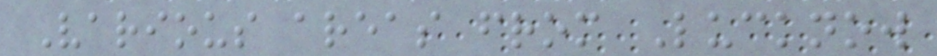Various areas from Lucknow
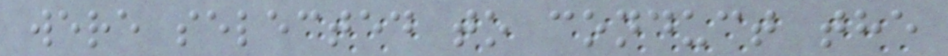were selected to conduct the
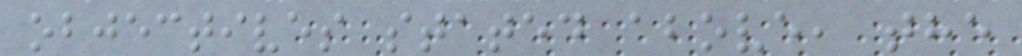objectives stated above, the
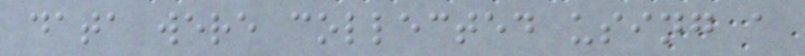data were collected using a
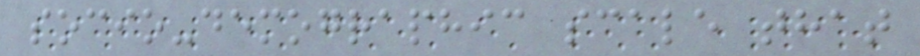socio-demographic scale that
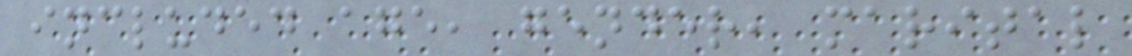included age, gender, marital
